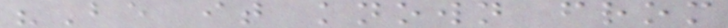"Be it known from
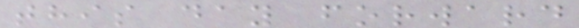this day forward
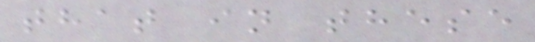that in these
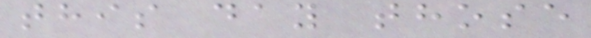this day those
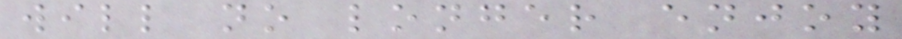will no longer enjoy
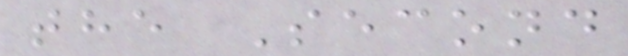the Second
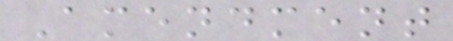Amendment
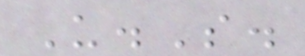U.S.
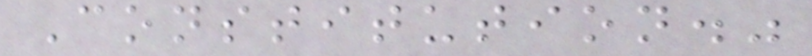Constitution."
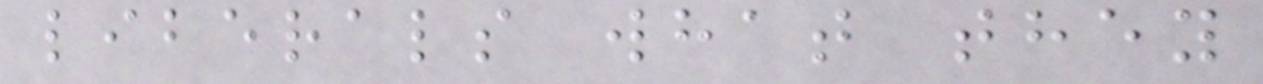liberals what they
